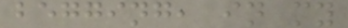begging, in my
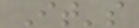It's
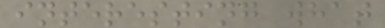interesting what
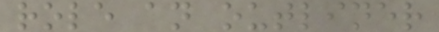role an outliner
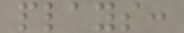plays:
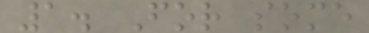1. For some
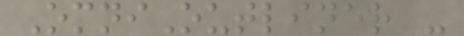OmniOutliner -
